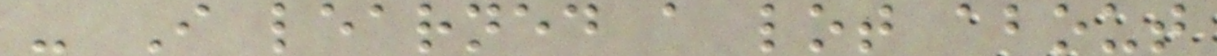- I learned a lot about
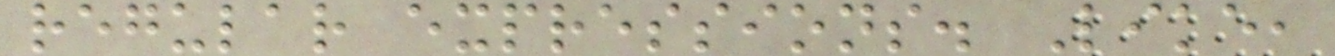regular expressions. Like,
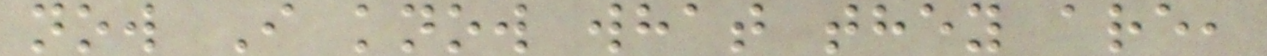now I know what they are,
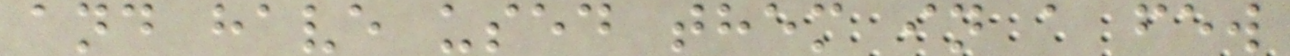and have used them in a few
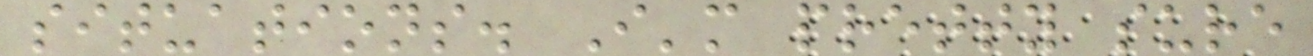situations. I'm pretty sure
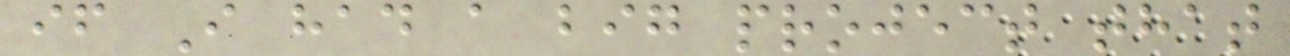if I had a big project that
